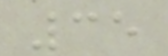35
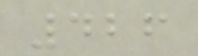426
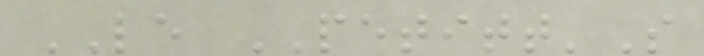LE PETITT'S
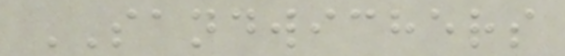SANDWICHERS
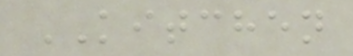KITCHEN
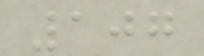107
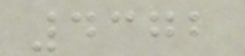4372
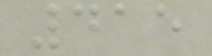415
